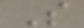S
